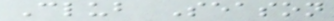Club Season
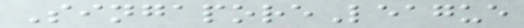SingaporeLeague
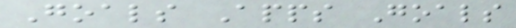Goals Apps Goals
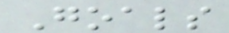Goals
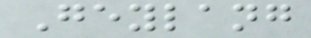Geylang
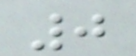0
